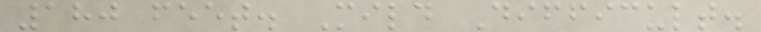180 feet. Mild Difficult.
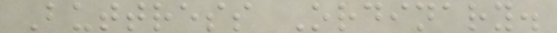Buttress Ordinary.
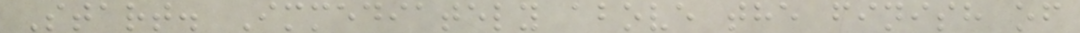Start. Immediately above the finish of
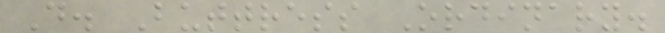D. Buttress Ordinary.
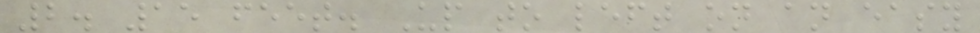2. 15 feet. Up to left on an easy
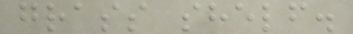grass shelf.
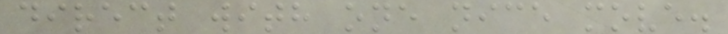direct with one nice move.
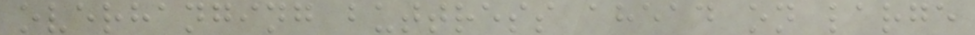overhanging buttress ahead on large
